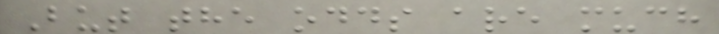But the odds are much
